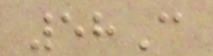58C
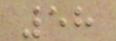58
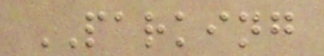PARKING
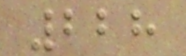228
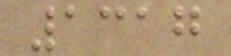1317
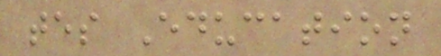tes Education
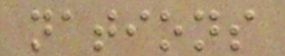nations
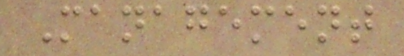Management
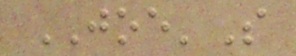JOE'S
